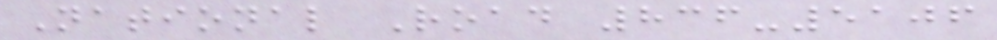National Road 836-5106
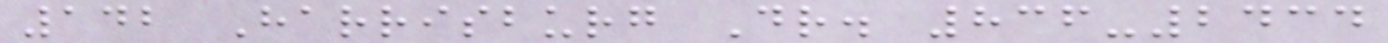142 Harrisburg Dr. 836-2434
